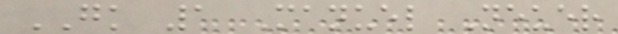GK 1 Manuel Neuer
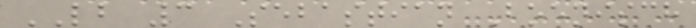LB 3 Sebastian Boenisch
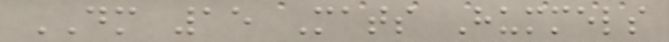DM 15 Mats Hummels
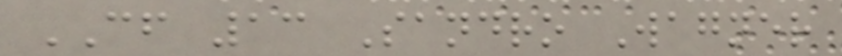CF 13 Sandro Wagner
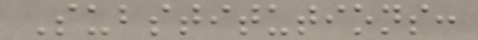Substitutions:
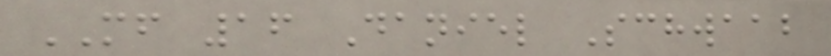MF 16 Daniel Schwaab
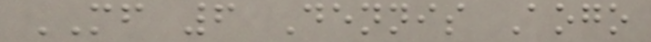MF 6 Dennis Aogo
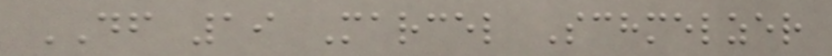DF 19 Marcel Schmelzer
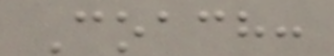Coach:
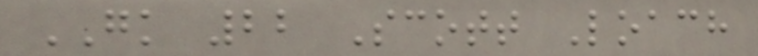GK 22 Scott Loach
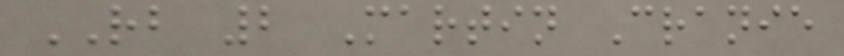RB 2 Martin Cranie
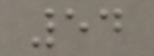54
